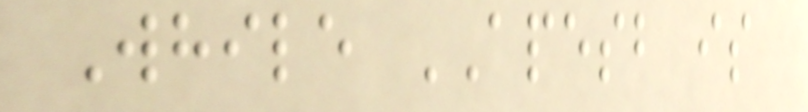While APESB is
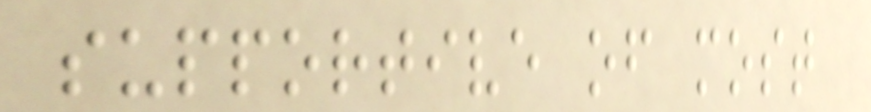supportive of most
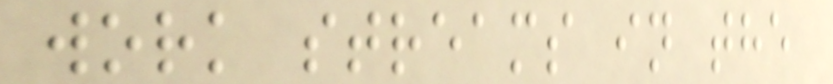work streams in the
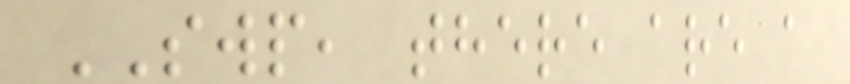SWP, there are a
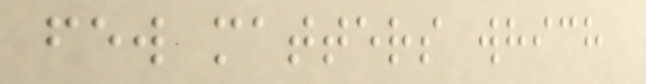few matters which
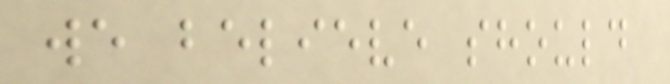we believe should
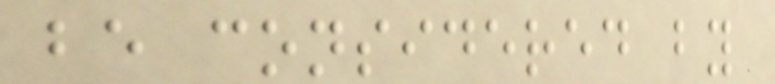be considered by
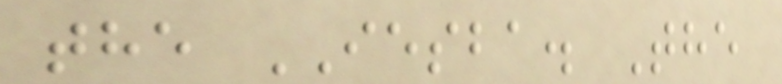the IESBA. The
